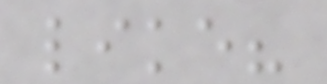like?
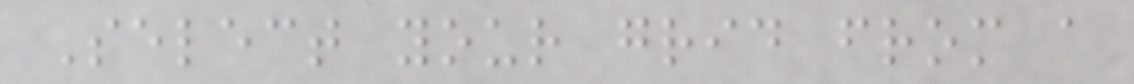Select your grid from a
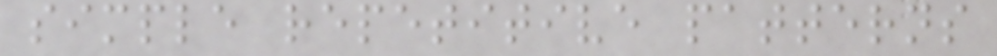simple repetitive patterns
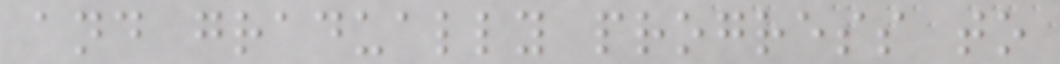and gradually progress to
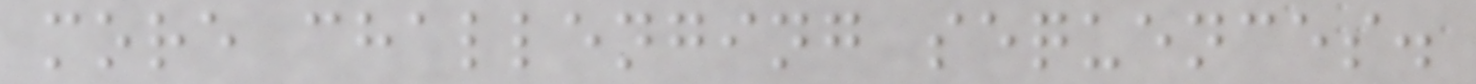more challenging sequences.
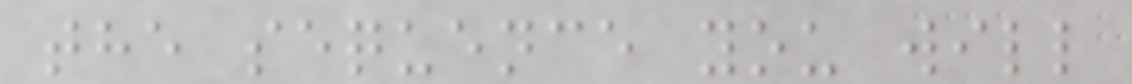the sequence you will
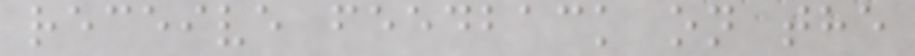receive feedback on the
